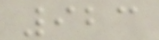923
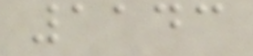1143
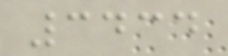3434
